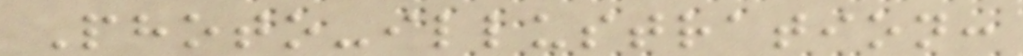Photo-illustration:
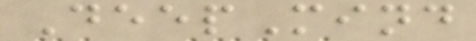DeepMind
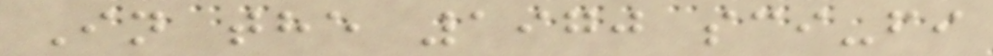In the 1970 sci-fi
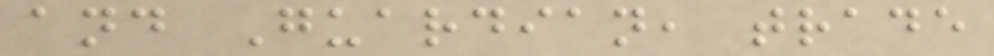and Guardian, trade
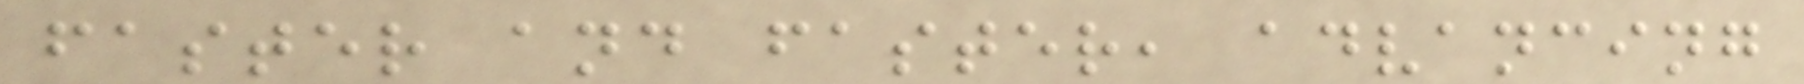faster and faster, advancing
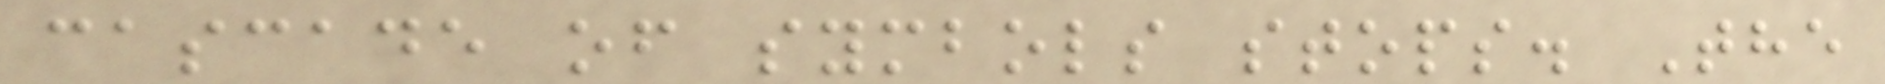cascade of symbols stops. The
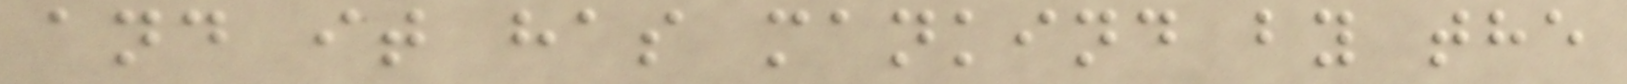and it has mankind by the
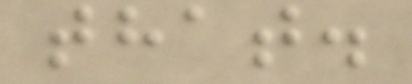that.
